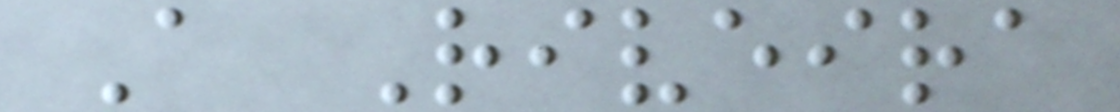A Riveira
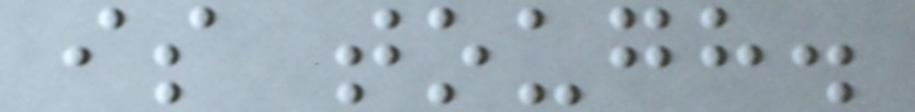is tough.
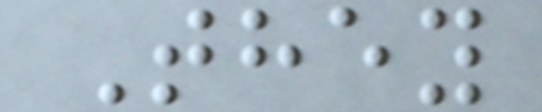They
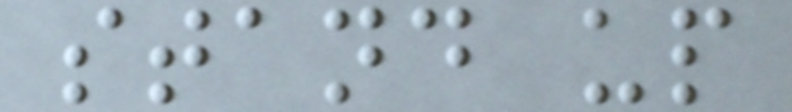stand up
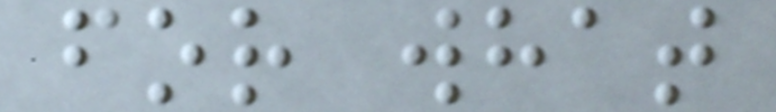for what
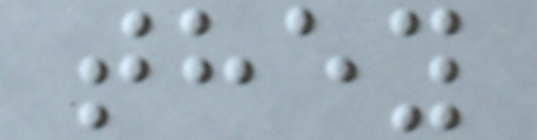they
